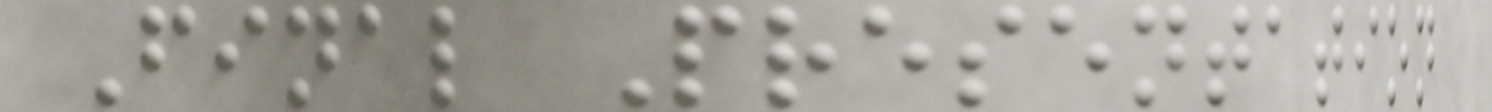Final Presentation
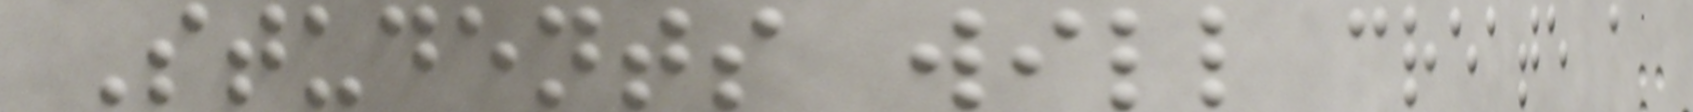Students will create a
